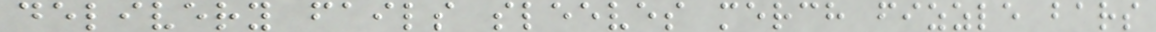delivery fails sleeves merch fizzle bars
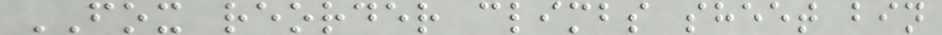FOX reorder climbs sheet bin
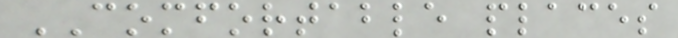COMFORTABLE places
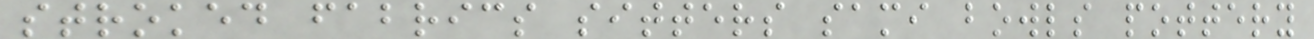stroked fabrics sitters sami bowls pottery
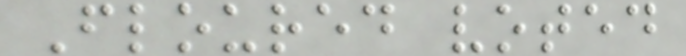Floured voted
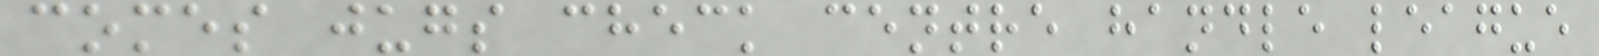comes jugs check centre handle league
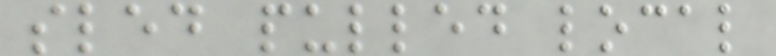sled pulled local
